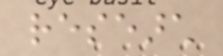research
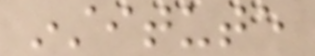institute
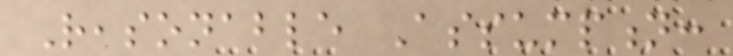Reasonable Assumption:
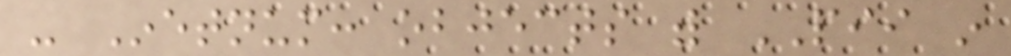- Inetnum: objects with PII in
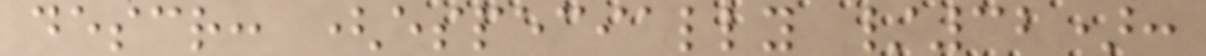descr: (especially /32):
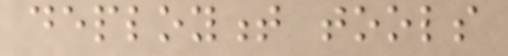deployment tools
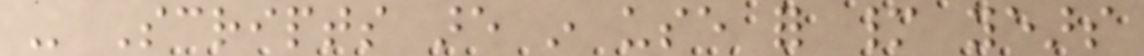- Scripts are in use for many years
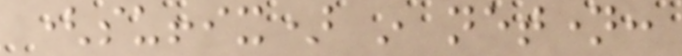(suffix) in netname:
